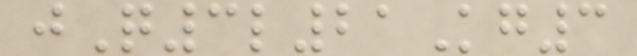jQ3l21Kg3
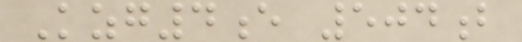Kzg4e 504b
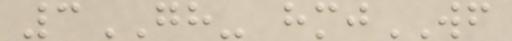3GH- hmjWF
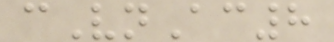cVnAc8
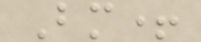Bm+
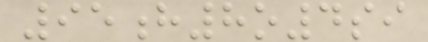95h8o4si
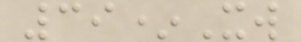39*Xw
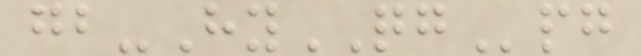gb-HyQGpg
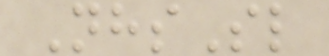NhsSl
